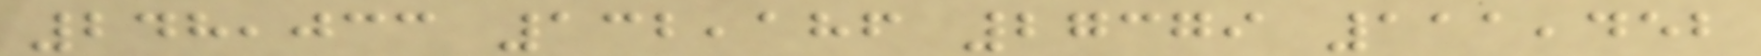248,033 132,186 27379 111,452
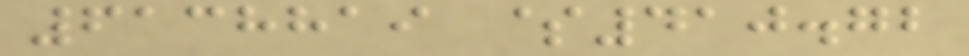6138819 $410.72
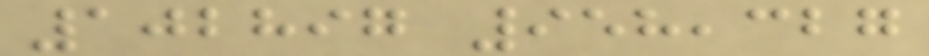102897 958,327
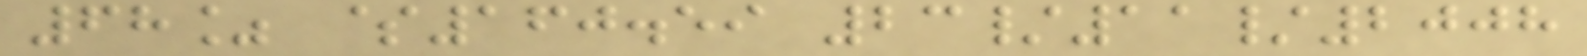68% $160.59 23/11/2008
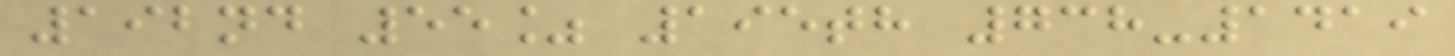192nd 55% 195th 738-1419
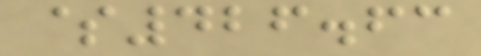$426.63
